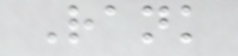Rank
